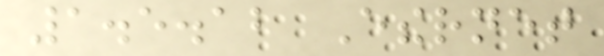1.5.12 Ethernet
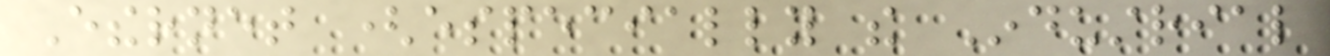Ethernet (especially the Industrial
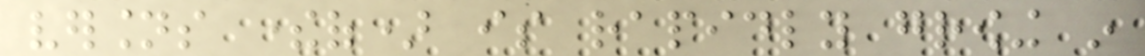versions thereof) is rapidly growing in
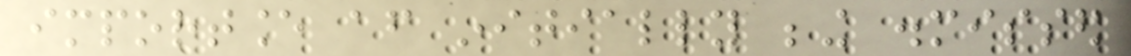importance after initially being dismissed
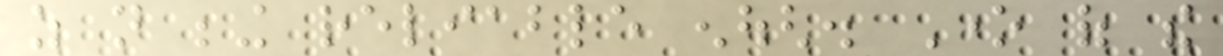as not being reliable enough. One of the
